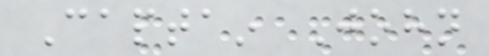Captain John
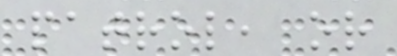patrol, or
